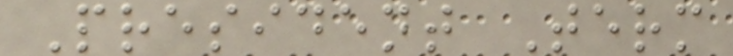President Term
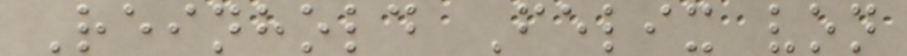Reinhold Felix von
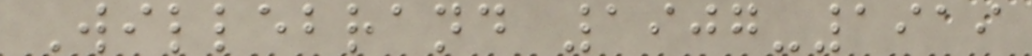Willebrand 1907-1919
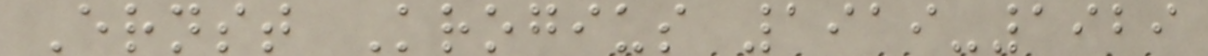Ernst Krogius 1919-1929
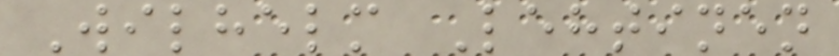Wilhelm Lehtinen
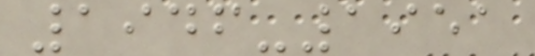1946-1951
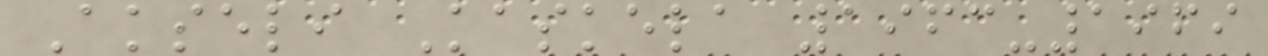Akseli Kaskela 1963-1969
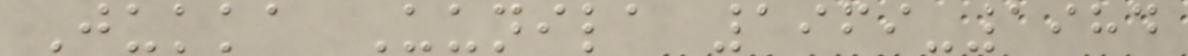Jukka Uunila 1969-1984
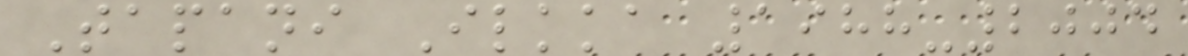Tapani Ilkka 1988-2004
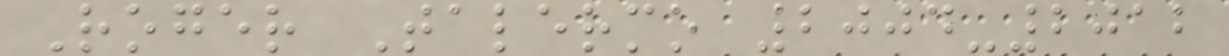Roger Talermo 2004-2012
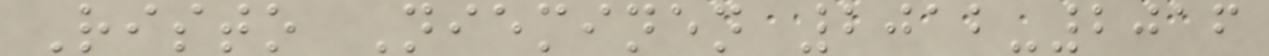Risto Nieminen 2012-2016
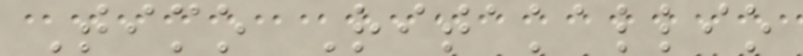Timo Ritakallio
